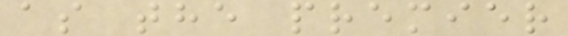as the premier
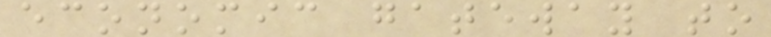economic gateway to
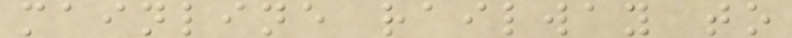mainline railway to
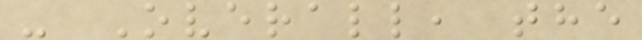- Overall, the
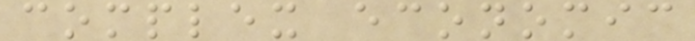complex economic
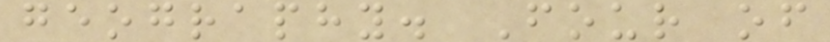geography. Four of
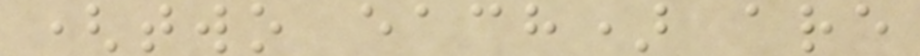(two each) are
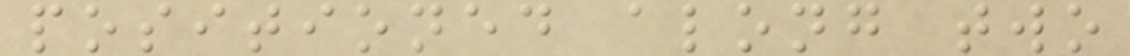positioned along two
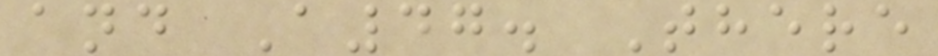and A47. There
